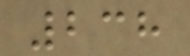238
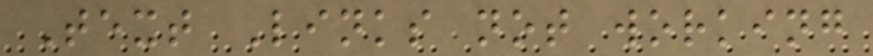Text Links not working
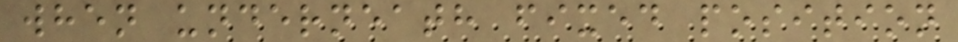when underneath fixed position
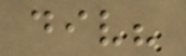div?
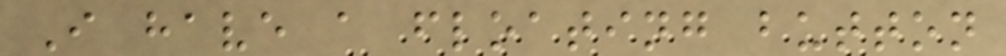I have a floating button
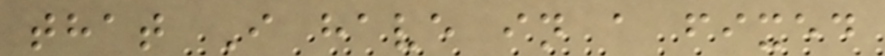that I have in a fixed
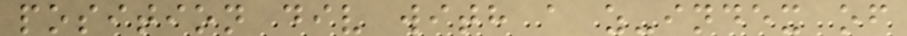position div with a z-index of
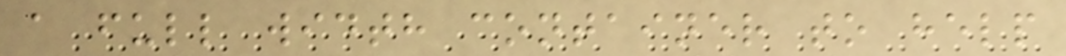a full width container to help
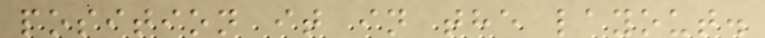position it in the layout.
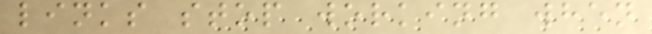links stop working when
